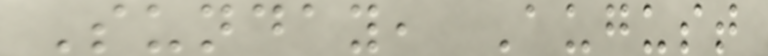Sunday, August
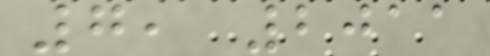7, 2011
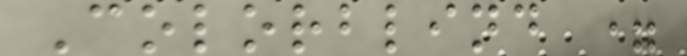Colorblind =
